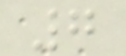7
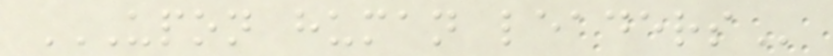UPON HUMAN LEADERS
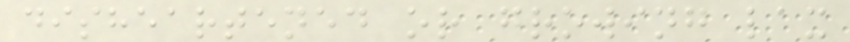disheartened or growing lax
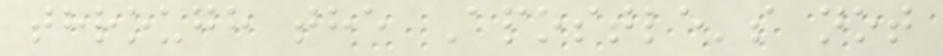through the Apostle's not
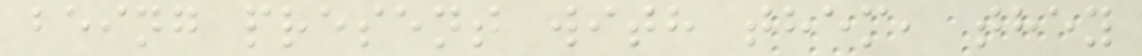being present with them, they
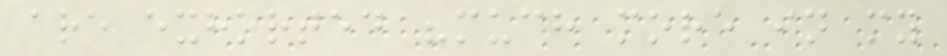are exhorted "much more in my
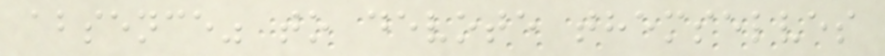absence" to devote themselves
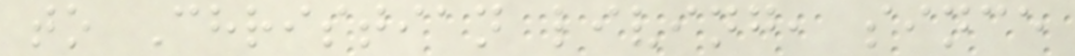to Christian living, since
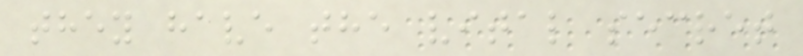they have the vital secret
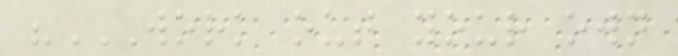"WORK OUT YOUR OWN
